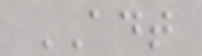ADT
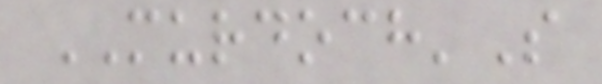MURDOCH'S
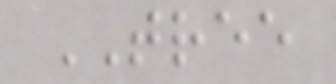TREE
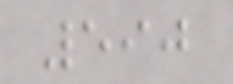590
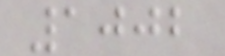1002
